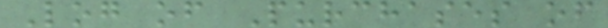Log of Purchases of
